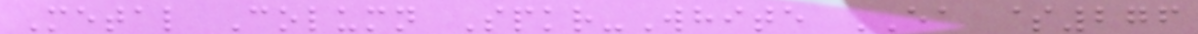Metal Column Spkr-White EA $276
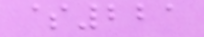$221
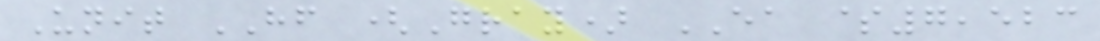Unit HF (Gray) EA $7,523
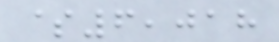$6,018
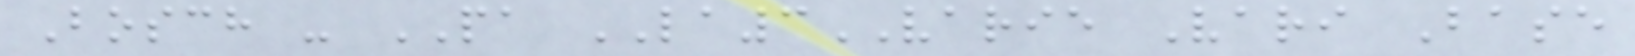Bosch - PA LA3VARIE Vari Base
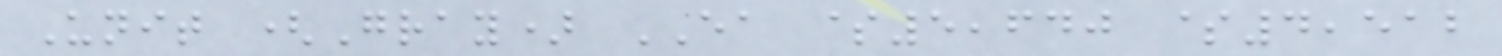Unit (Gray) EA $5,640 $4,512
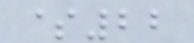$22
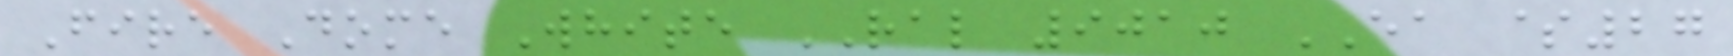Fire Dome White RAL 9010 EA $27
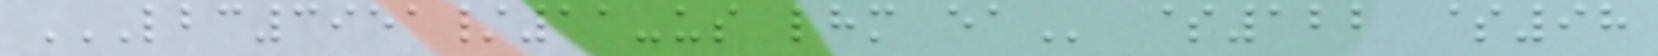LBC3951/11-US LHM EA $122 $98
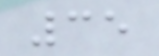35
